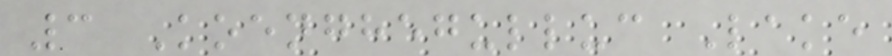3 Koenghegulluc Lake
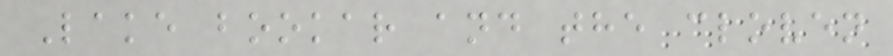Lake bookar and the cloven
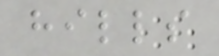hills
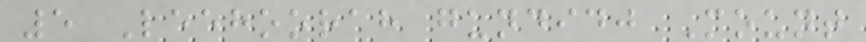5 Leehoorah gundidj Mount
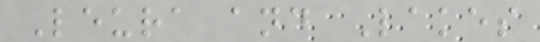Leura and Lakes
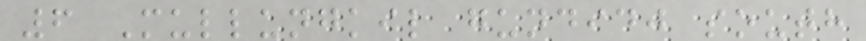6 Mullungkil gundidj south
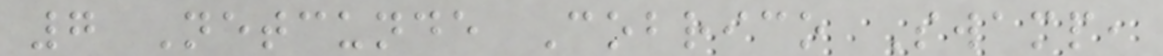7 Netcunde Cobrico Swamp,
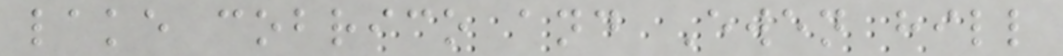lake cobrico and Ewen hill
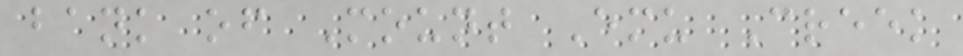bank of Mount Emu Creek
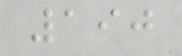190
